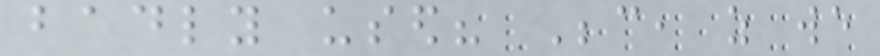badly used? Because, as we
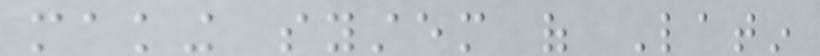making system of Latin
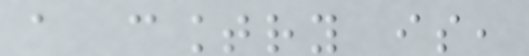a country is,
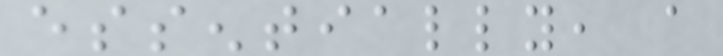essentially, a
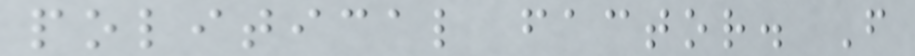political factor. From
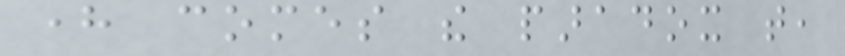here comes the paradox that,
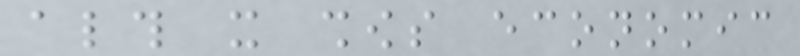although it shows economic
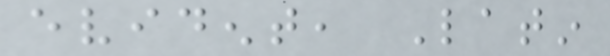evident, Latin
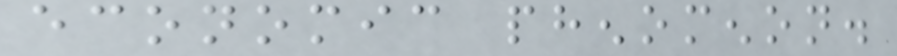economic phenomenon.
